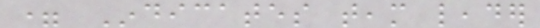= Indicates team leader
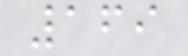169
